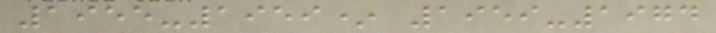1955-1959* 1959-1974
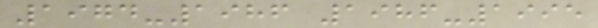1974-1986 1986-1995
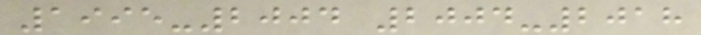1995-2004 2004-2018
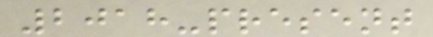2018-present
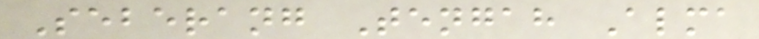Seberang Tengah Alma
